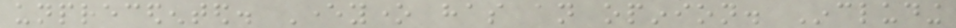unprecedented. Everyone has an opinion. Including
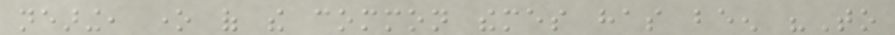nearing, one of the common themes has been "To
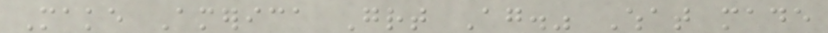Make America Great Again." What made
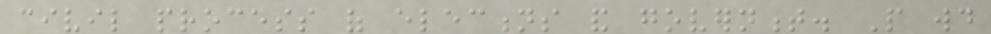civil process of elections and government. People would
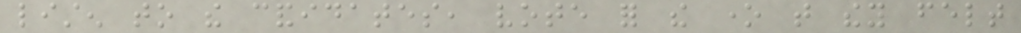listen to the candidates, vote for the one that they felt
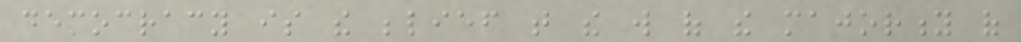democracy is the belief that the will of the majority of
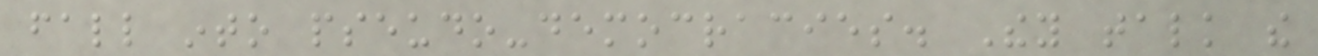fall into pseudo-democracies. They talk the
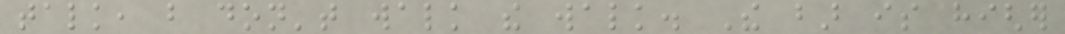talk, but don't walk the walk. The bar is higher
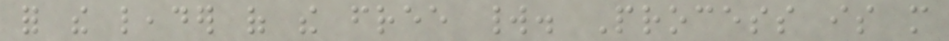for the leader of the free world. Process is more
